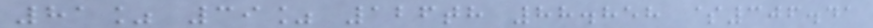81% 39% 126th 88.858 $306.41
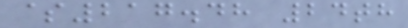$217.48 24th
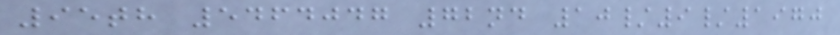95th 5464047 72nd 10/9/1970
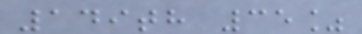149th 35%
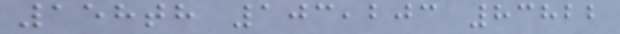158th 103,203 83822
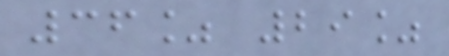36% 29%
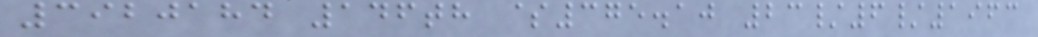3920184 146th $375.10 23/6/1963
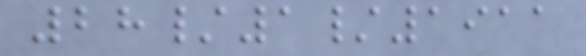28/1/1911
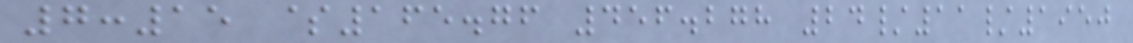7:15 $165.76 456.278 24/11/1950
